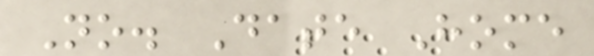No. Date Home
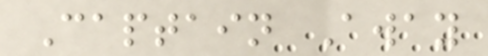Captain Away
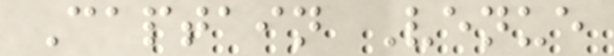Captain Venue
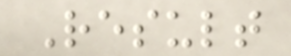Result
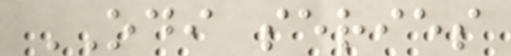ODI series
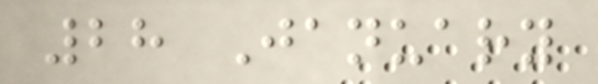28 January
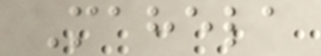Mahela
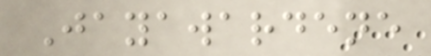Jayawardene
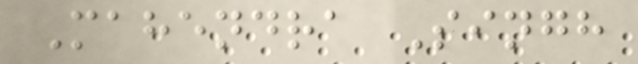Mahendra Singh
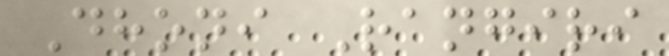Dhoni Rangiri
